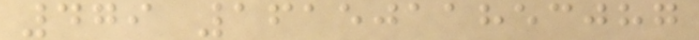479 1615011853087
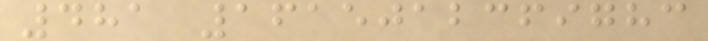481 1615012369783
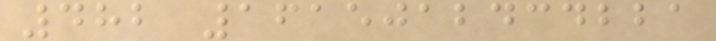482 1615012434221
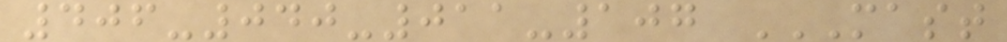406-040-011-107 MAST
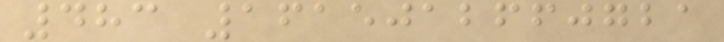483 1615012660721
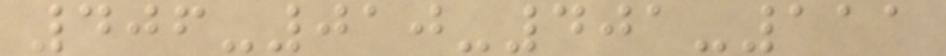406-010-401-111
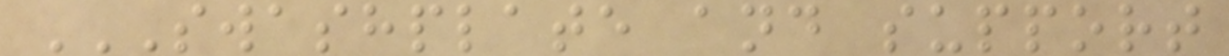SWASHPLATE AND SUPPORT
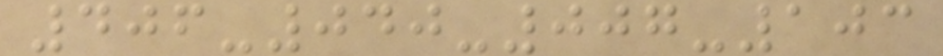406-040-007-103
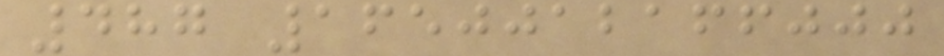487 1650012166000
